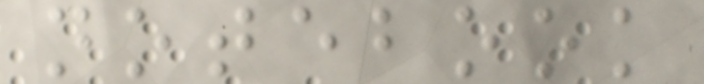notebook
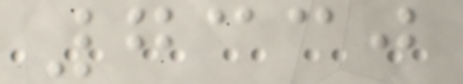7330
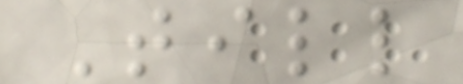Till
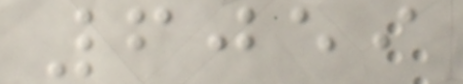6059
